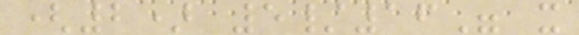(2) 5/16" x
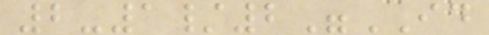2-1/2"ID
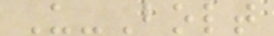U-Bolt
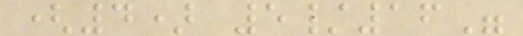(4) 5/16"
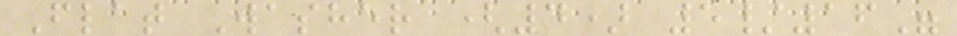Flat Washer (4) 5/16"
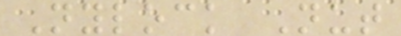Nylock Nut
